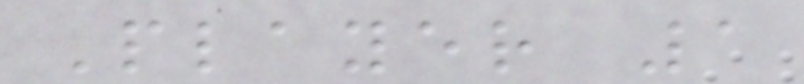Player 1
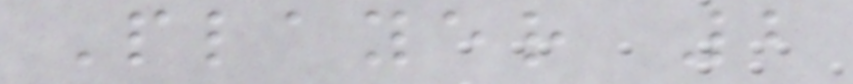Player 2
